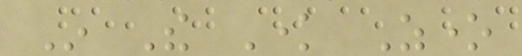In The Know Zone
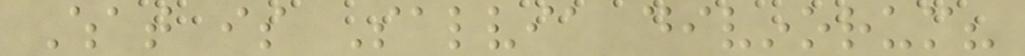What is Salvia divinorum?
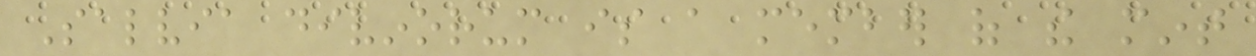Salvia divinorum is a member of the mint
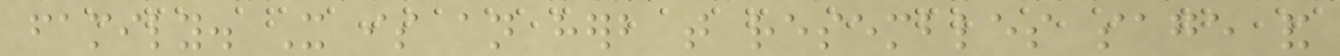family. It is an herb that resembles sage and
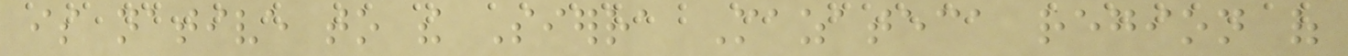is native to the Sierra Mazateca region of
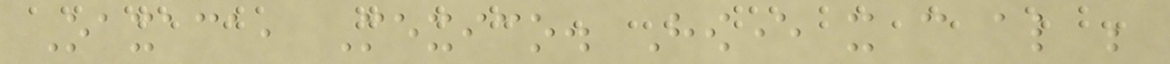Oaxaca, Mexico. However it can also be
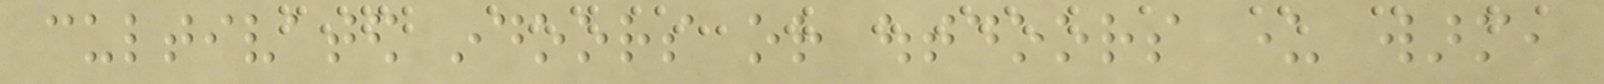cultivated indoors or outdoors under warm,
